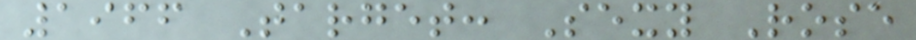1966 Target: Sexy Rose
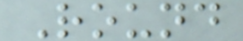Round
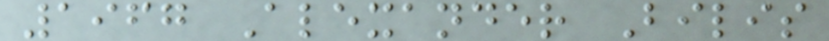1967 Alexander Bilis
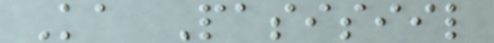Ka Pasisiil
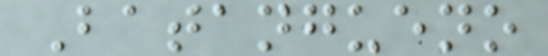Batangueno
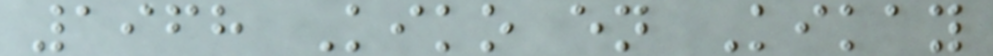1968 Kiko en Kikay
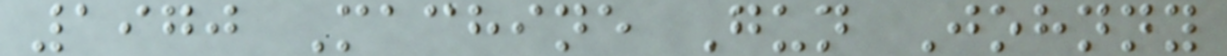1970 Machine Gun Johnny
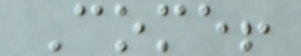Come!
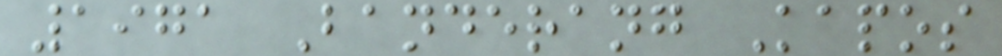1971 Banderang Kapos
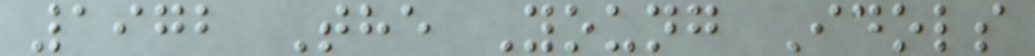1972 The Young Idols
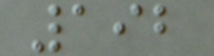192
